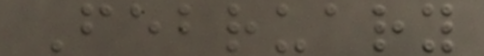February
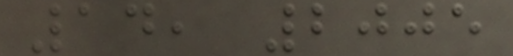14, 2005
